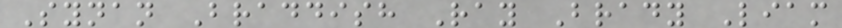Synan Braddish Ray Brady Liam
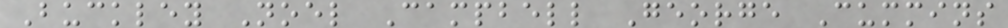Buckley Noel Campbell George Cummins
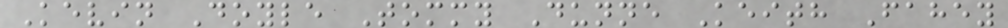Kevin Doyle Tommy Dunne Keith Fahey
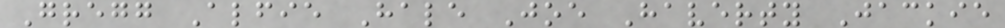Gregg Alfie Hale Joe Haverty Jackie
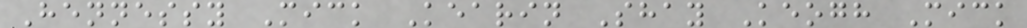Hennessy Mick Kearin Shay Keogh Mick
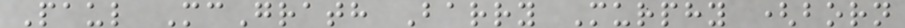Paul McGrath Barry Murphy (born
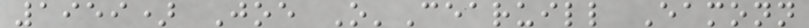1959) Joe O'Cearuill Eamonn
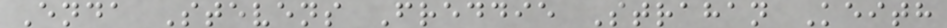Enda Stevens Freddie Strahan Keith
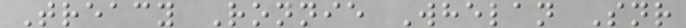Treacy Ronnie Whelan Snr
